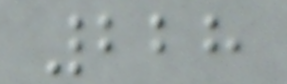228
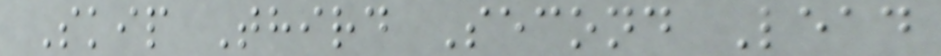Skip Third Second Lead
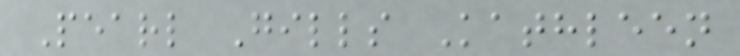Pearl Gills Kathleen
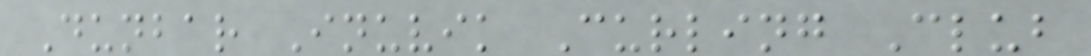Dunbar Inuvik Curling Club
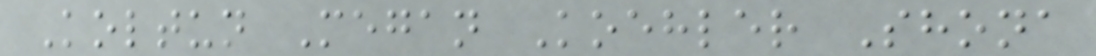Koltun Megan Koehler Shona
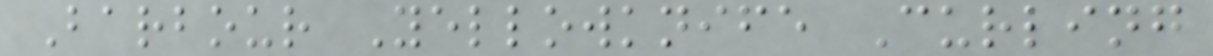Barbour Yellowknife Curling
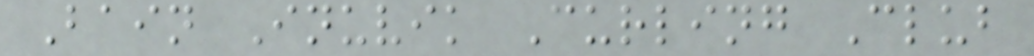Bain Inuvik Curling Club
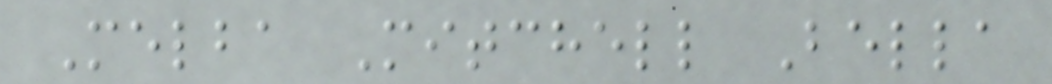Melba Mitchell Bella
